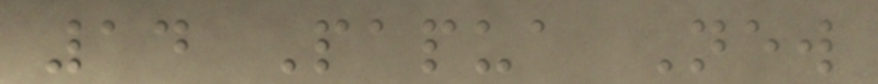14 Papua New
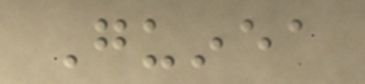Guinea
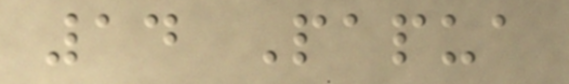14 Papua
